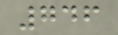746
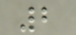2
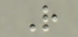R
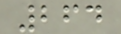264
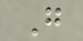G
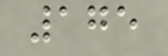175
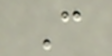C
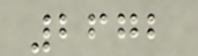2672
